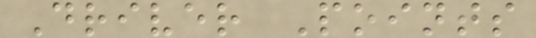Driver Points
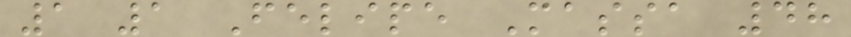1 1 Felipe Massa 48
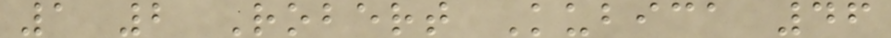1 2 Robert Kubica 46
